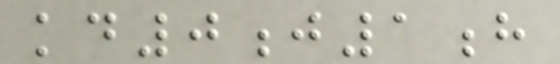kd0j1h
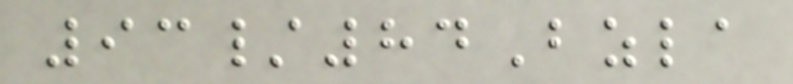93/84Bzla
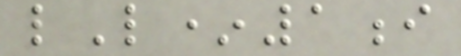lL*1i
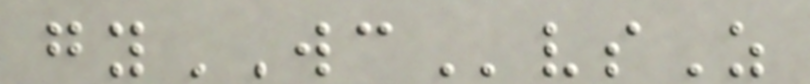gyWCvsZ
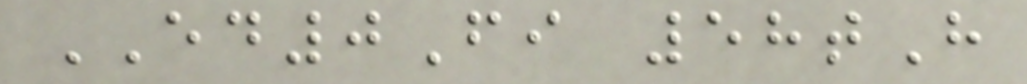ED0Fi 58tH
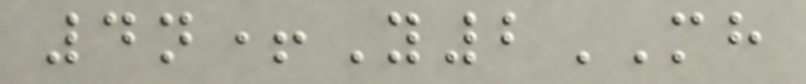4n+Y2MH
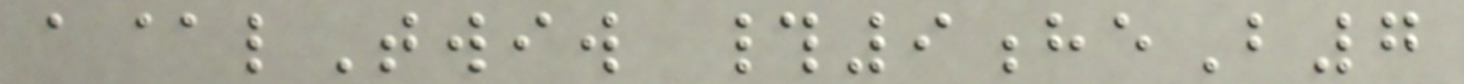a@lTwiw #9heB7
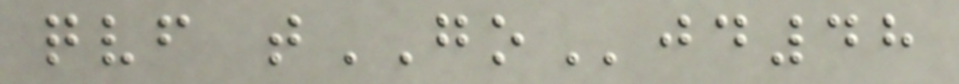qvf tGOjd48
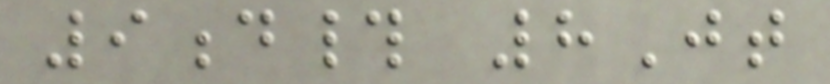9d# 8Jt
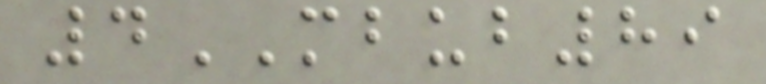4MBUB89
